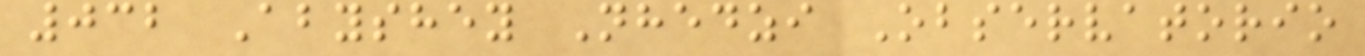032 Abyshey Nhedzi Observatorio
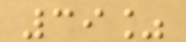39%
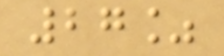27%
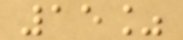15%
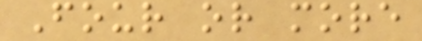Four or more
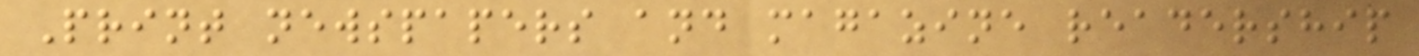Print newspapers and magazine readership
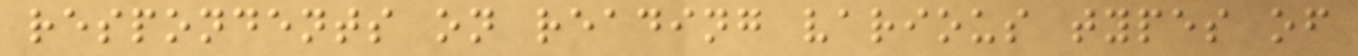respondents on reading various types of
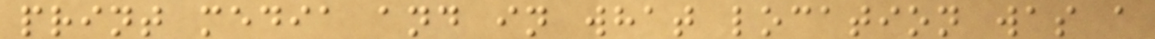print media and in what location was a
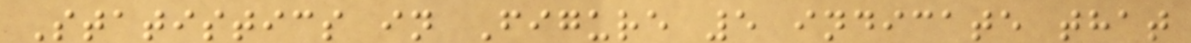Statistics in Figure 5 indicate that
